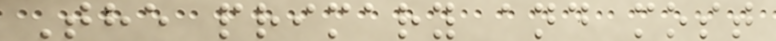The primary and most
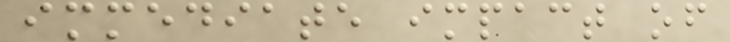immediate impact of
